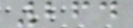264
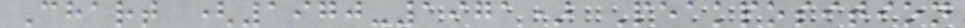Chart (1970-1971) Peakposition
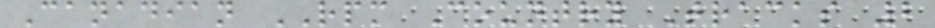Canadian RPM Country Tracks 2
